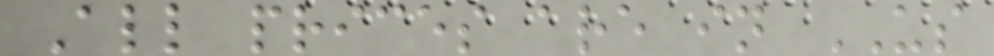All prices are in US
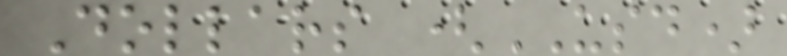Dollars (USD)
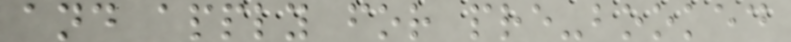and apply for pre-booked
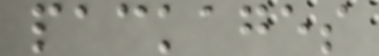packages
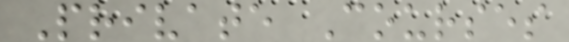Private Courses
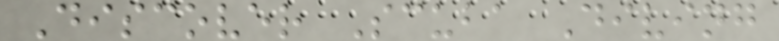Discover Scuba Diving
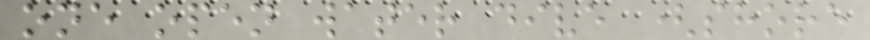one open water dive (shore
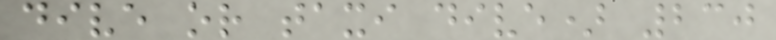dive or taxi dive) 230
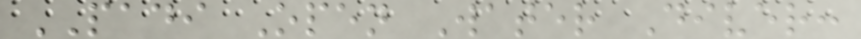PADI Open Water Diver:
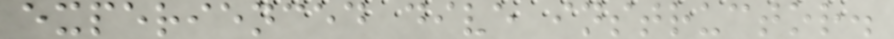experienced dive instructor.
